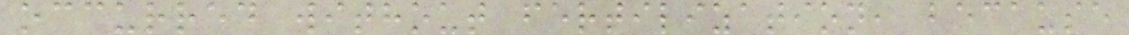occurred without fertilization, because
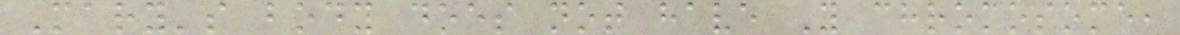Mary's body does not have Y chromosome,
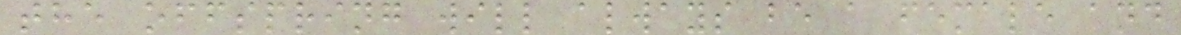the offspring will always be a female and
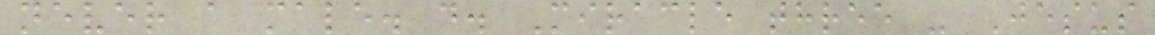never a male. d. Miracle three - Jesus
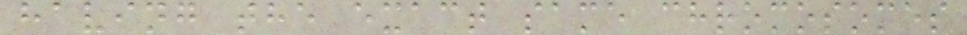having the exact same chromosomes
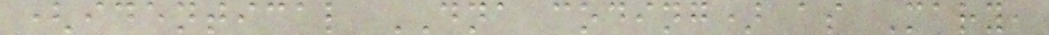(identical DNA coding) as Mary,
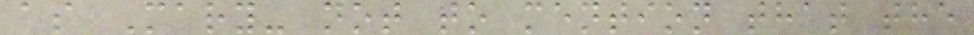as Mary- not to mention that the
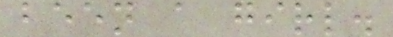been a girl.
